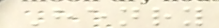Henry
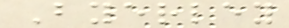Byerley
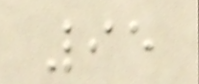95
